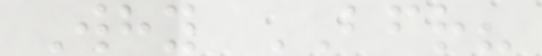Why BFR?
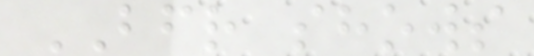BFR shows
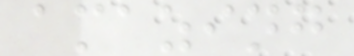amazing
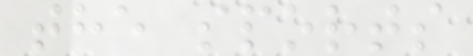the sports
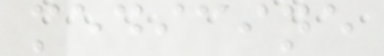medicine
